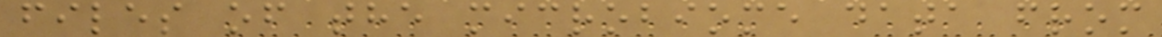files of the microbiome data from
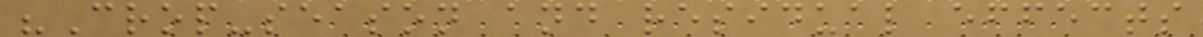"Crop-season and residual effects
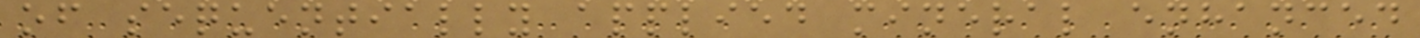of sequentially applied mineral enhanced
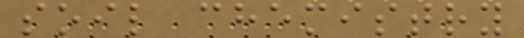soil chemistry
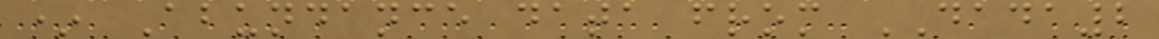* Abundance data from DADA2
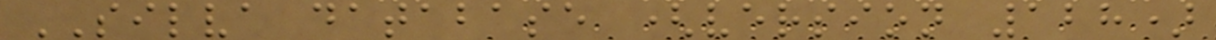SILVA database (version 128)
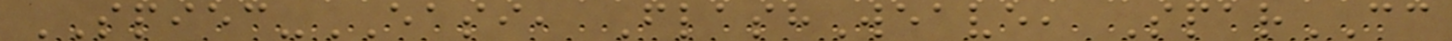SPIEC-EASI, FlashWeave, SparCC
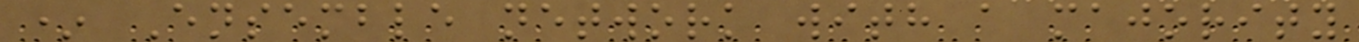* Ensemble network with a majority
